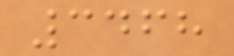3468
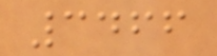3466
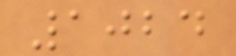1024
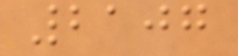2107
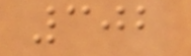302
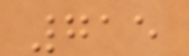715
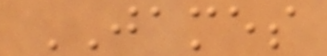JAMES
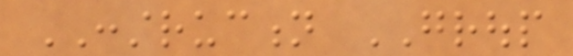CONSTRUCTION GROUP
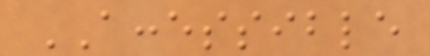ACCESSIBLE
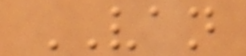VAN
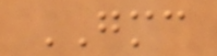GMC
